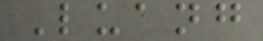Luang
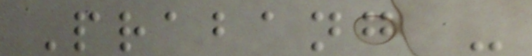Prabang -
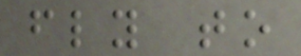fly to
